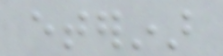eterinar
